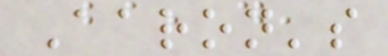Aaron's
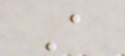A
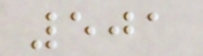501
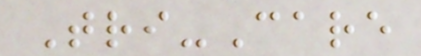Tri-Care
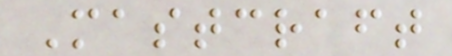Mastcraft
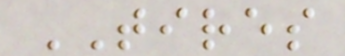TIRES
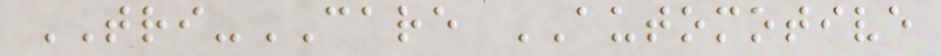TRI-CARE AUTOMOTIVE
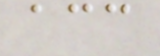acc
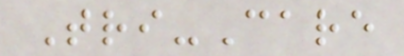Tri-Care
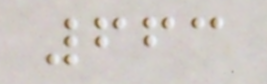663
